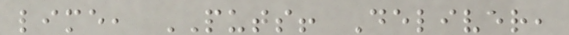lime, PUTS! Deliver,
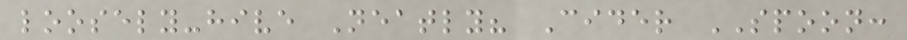loosely-hive Neatly? Cider SPOON:
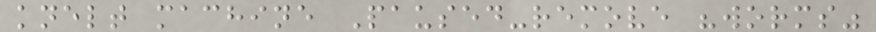knelt machine Paused-remove "worms"
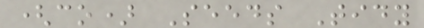(co) Seeds Tidy
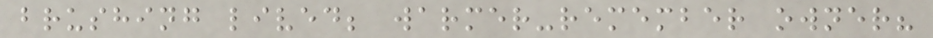brushing lived; warmer-remember owner?
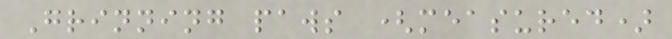Grinning paws (measured)
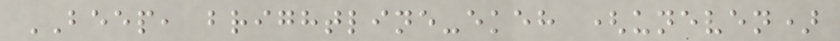BEEP, brightline-ekeh (uneven)
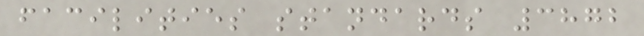facilities standards 3872
